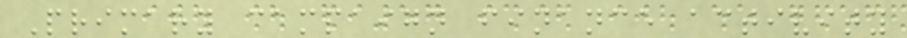Primary campaign finance activity
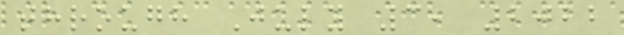through July 3, 2022
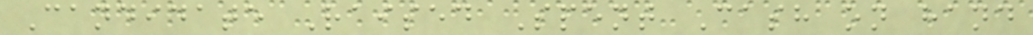Candidate Raised Spent Cash on hand
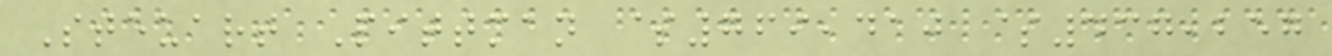Steuart Pittman $769,410 $437,257
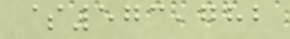$573,782
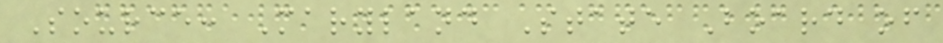Source: Maryland State Board of
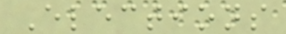Elections
